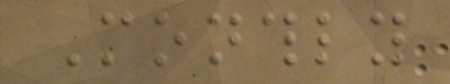Monthly
